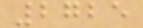2725
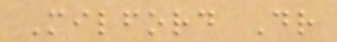Milford Dr
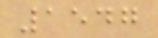1547
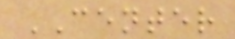CENTER
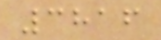3816
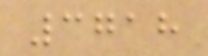3718
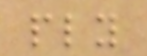ply
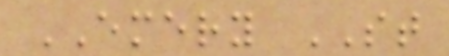EMERY ST
